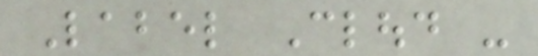Label Cloud -
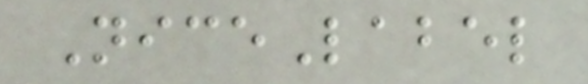NiceLabel
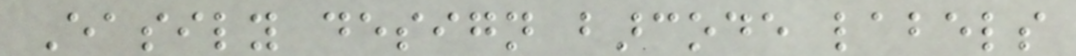Easily design barcode labels
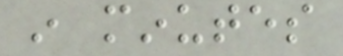in minutes
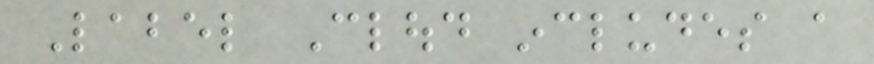Label Cloud includes a
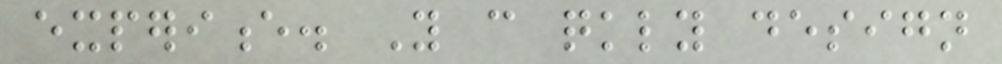experience. You can quickly design
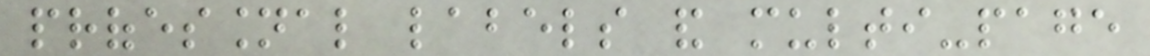professional labels and multi-page
